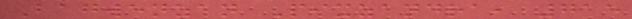Bagwenzan Pixzandra, 715
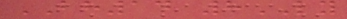BH14 8LY
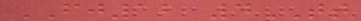FJ12 4TT
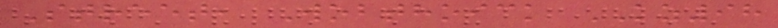Street, Wobthoick KZ98
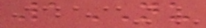1NU
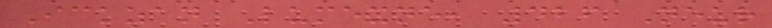Ickzan Lumexne, 426 Neur
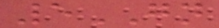5GN
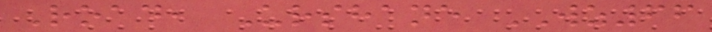Road, Urshane WZ66
